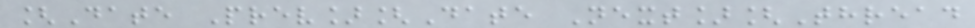[Date Prev][Date Next][Thread
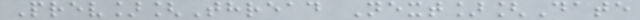Prev][Thread Next][Date
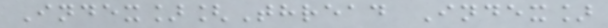Index][Thread Index]
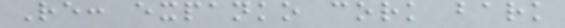Re: expanko cork bark
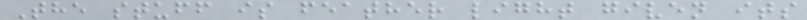The stuff is feather light given its
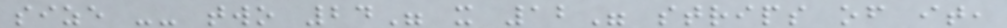size -- two 24" x 12" strips of it,
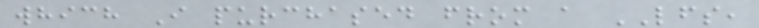which I purchased from a LFS,
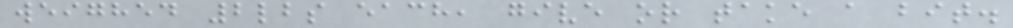weighed 2lbs each, give or take a bit.
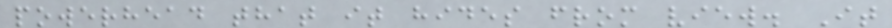powerhead that it hides from view. It
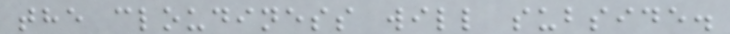the cloudiness will subside.
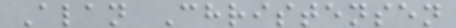Alan Christensen
